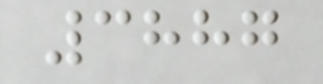3887
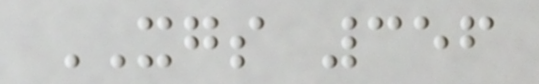XGS 356
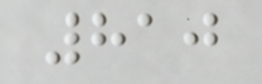810
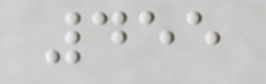455
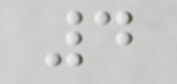4
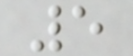5
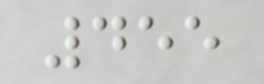455
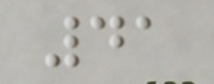41
